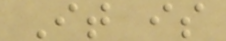It is
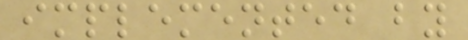implemented by
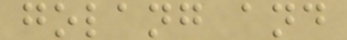golang and
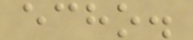echo.
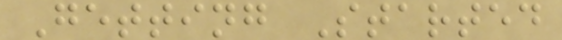Getting Started
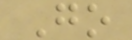Go
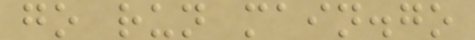go run main.go
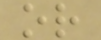or
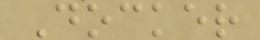Docker
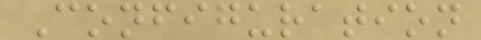Configuration
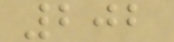202
